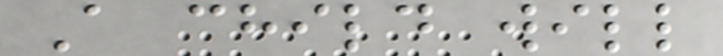A child will
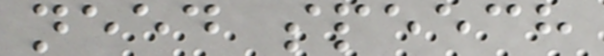need speech
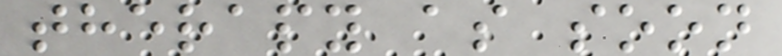therapy as soon
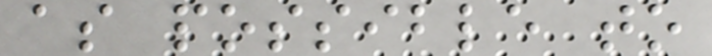as possible to
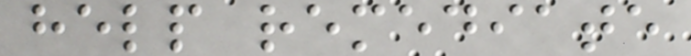help remediate
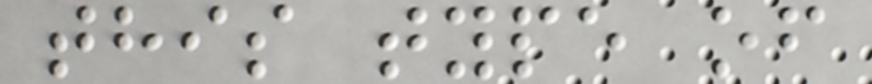this type of
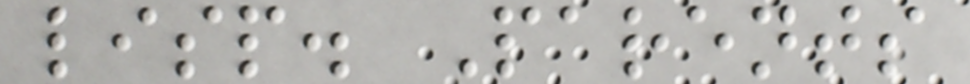lisp. Parents
